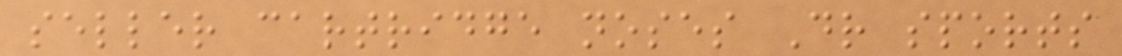seller cartridge noses Dr sports
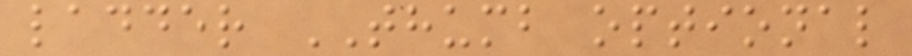ladder THUMB optional
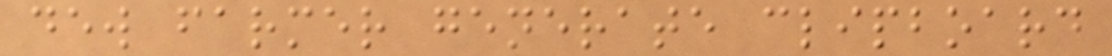dew farmer generate clipboard
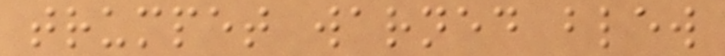trumpet warned blew
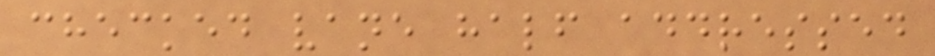checked vane half addressed
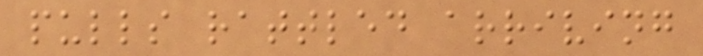pulls rattled arriving
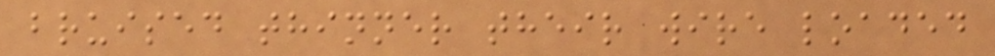bruised thinner their wire loaded
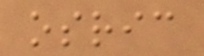osric
